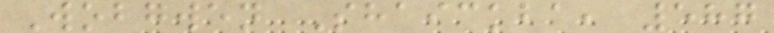Wobgwen Shaickba, 587
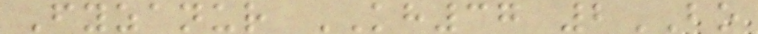Fyzanur KH37 2BO
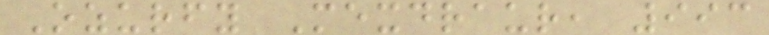Ozurfy Mexdraur, 993
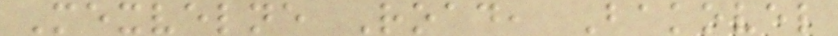Mexvelne Road, Bakovel
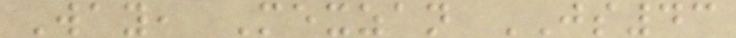Way, Mexzan JS43
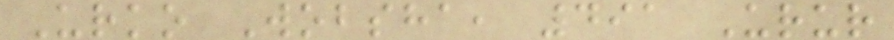Urko Wobsha, 491 Urur
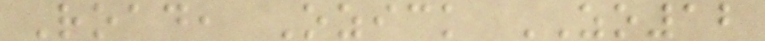Road, Ozick ZO12
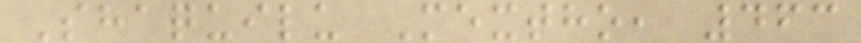Shaquilu Mextho, 463
